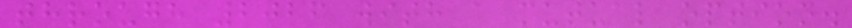through 2026 with a mutual option.
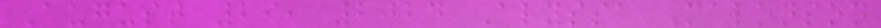August 29, 2024 Alyssa Malonson
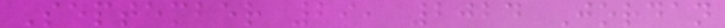September 29, 2024 Jordan
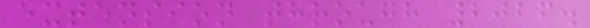extension through 2026.
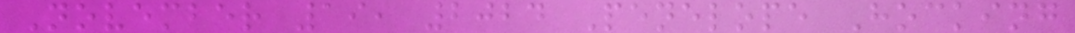November 19, 2024 Penelope Hocking
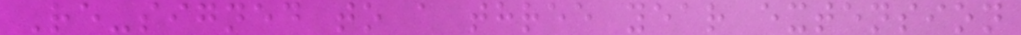Re-signed to a three year extension
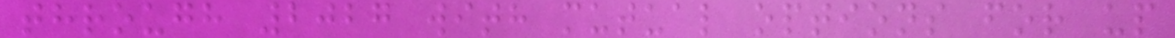through 2027 with mutual options for up
